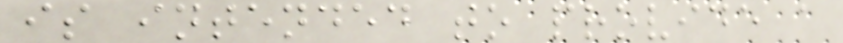is intended to provide a
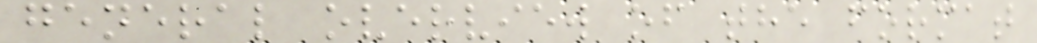general overview of the format
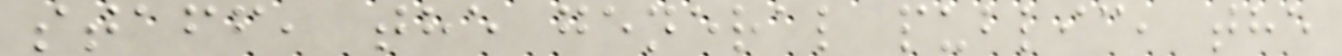staff, the general public, the
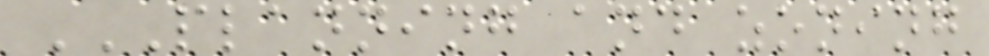PLANNING AND ZONING
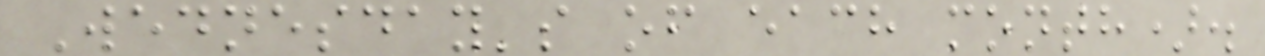Wednesday's of each month).
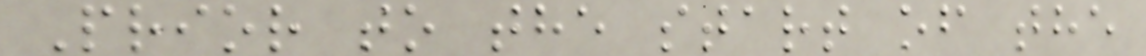Prior to the start of the
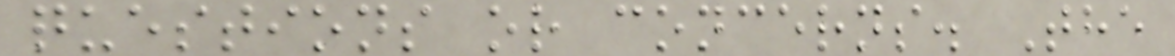questions or concerns. The
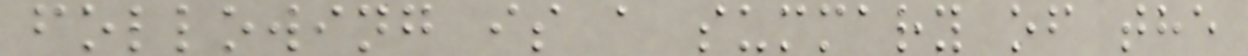following is a summary of the
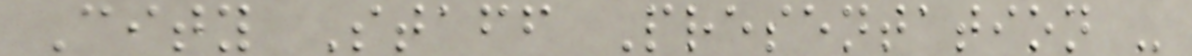City Staff Presentation -
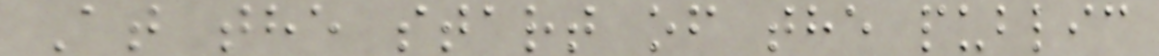At the start of the public
